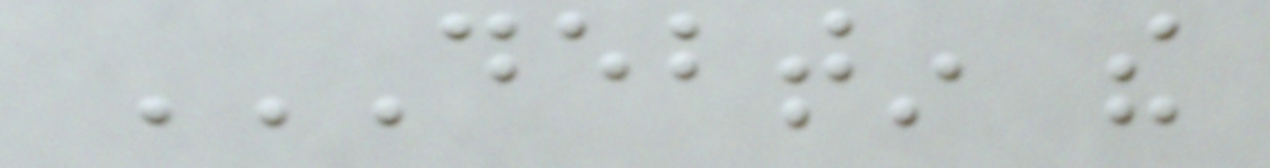DEBTIN THE
